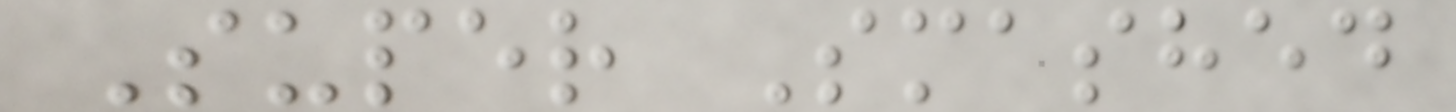Super Smashed
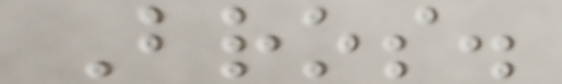Bros.
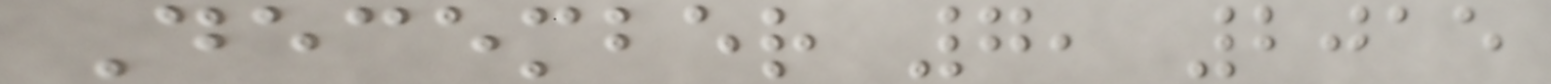December 7, 2015
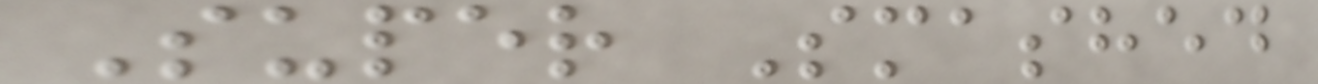Super Smashed
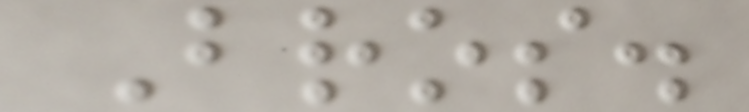Bros.
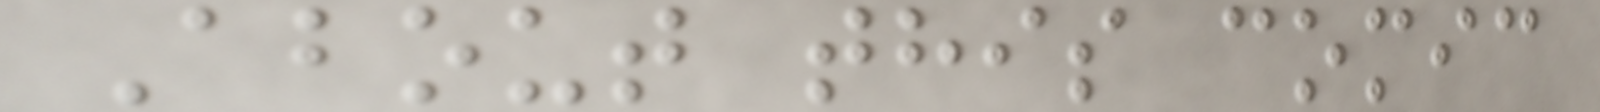About this comic
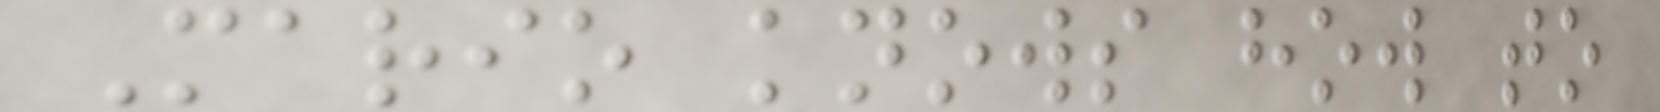Mario knows how to
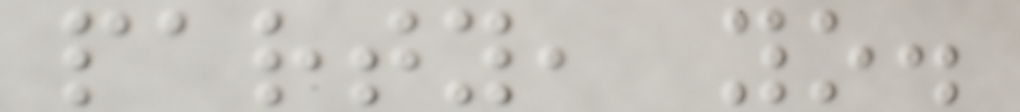party, yo.
